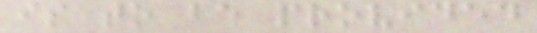is to be provided
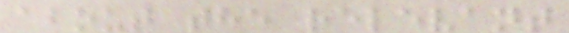about the relevant
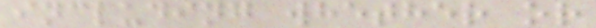including whether or
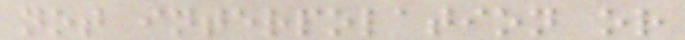not interpolation or
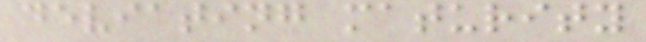deviating maturity
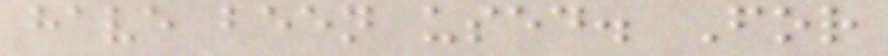have been used. For
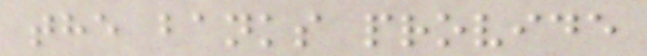the banks provide
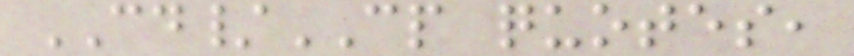CD/CP quotes,
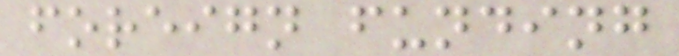foreign funding
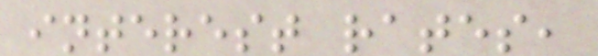interest rates,
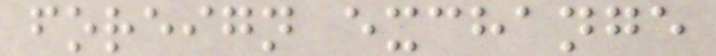foreign exchange
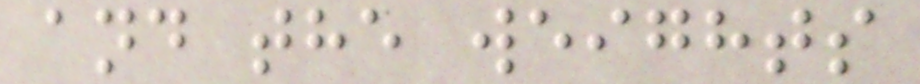and the weights
